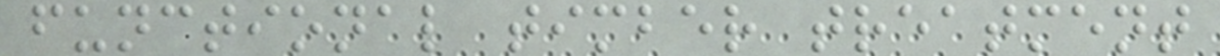functional timber treatment
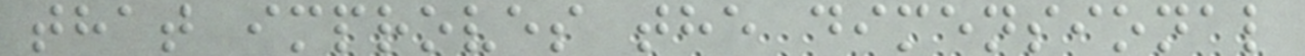that improves the dimensional
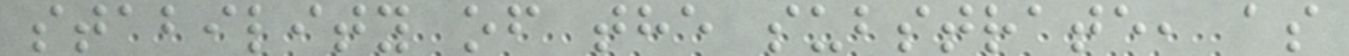stability of the substrate, as
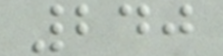240
